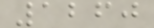1260
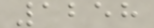1258
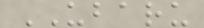UBARU
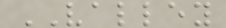VALLEY
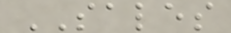SALES
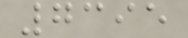7395
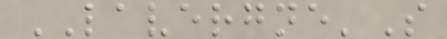LAVERGNE'S
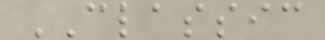CLASSIC
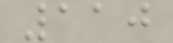110
